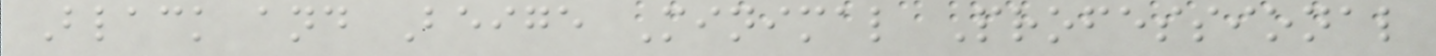Black and Beige Minimal Professional
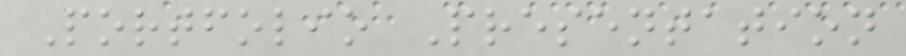Portfolio Presentation
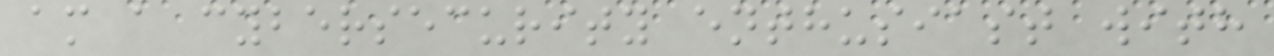am a cybersecurity enthusiast with
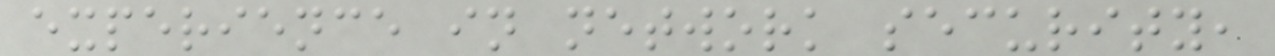experience in network security,
